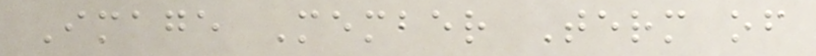Image Member Term of
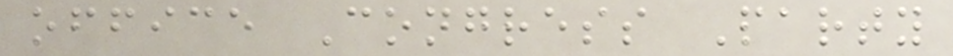office Congress Party
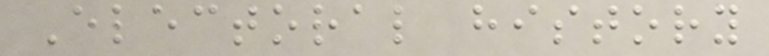Electoral history
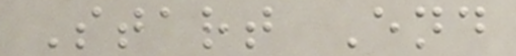Start End
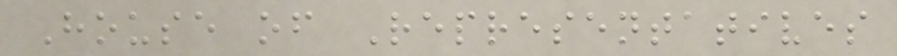House of Representatives
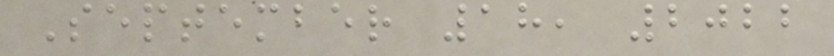September 18, 2022
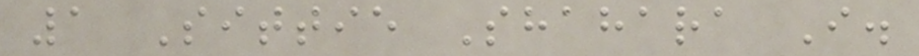1 Sittie Shahara I.
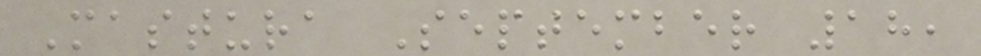Mastura September 18,
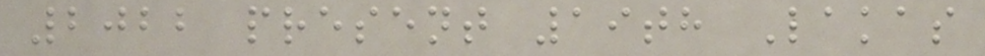2022 present 19th Lakas
